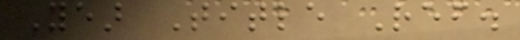Year Title Ref.
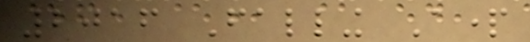2016 Falling Apart
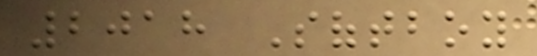2018 Softboy
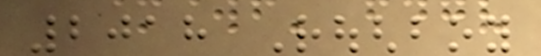2018 Roughboy
